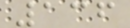136
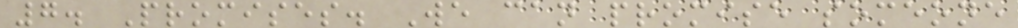7. Promises. We can promise someone
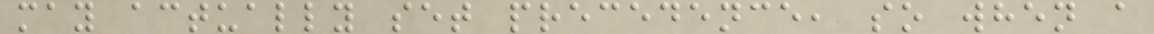may actually set precedence, so when a
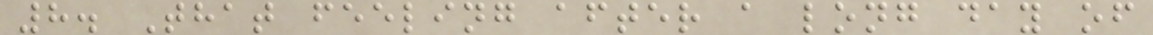8. That feeling after a long day of
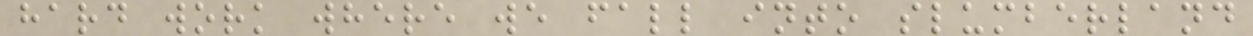hard work where we fall into slumberland
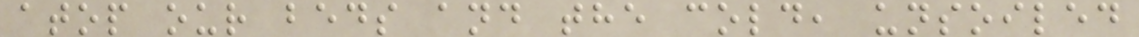atop our beds and the cold, unsoiled
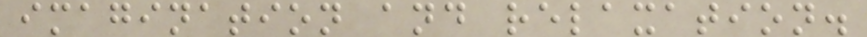imagination and relaxation.
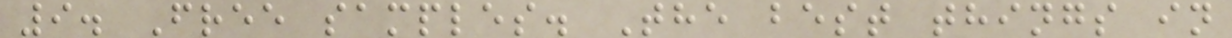9. Free samples. The best things in
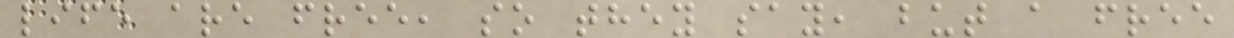life are free, so they say, but a free
